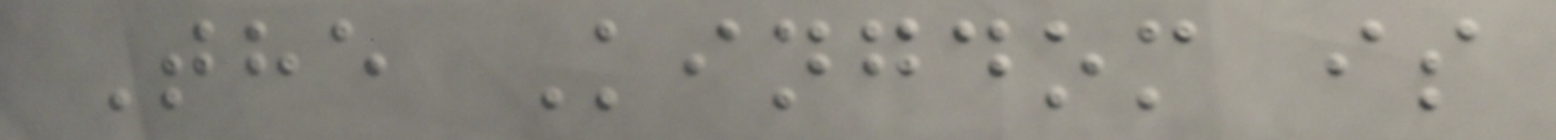The Kingdom is
